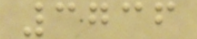3736
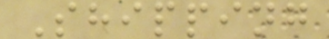Shipping
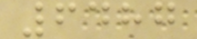6487
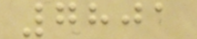7801
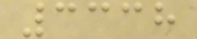3338
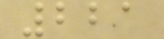221
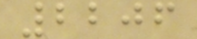2206
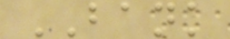BANK
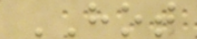HOT
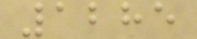1285
